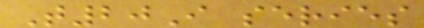T20I series
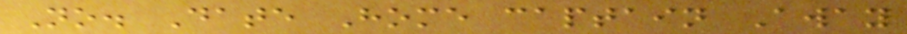No. Date Home captain Away
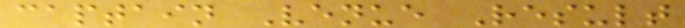captain Venue Result
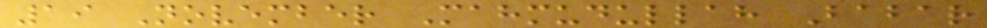19 November Mahmudullah Babar
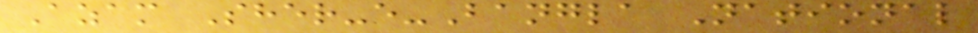Azam Sher-e-Bangla National
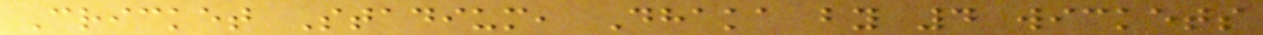Cricket Stadium, Dhaka by 4 wickets
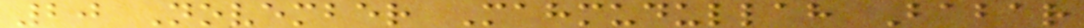20 November Mahmudullah Babar
